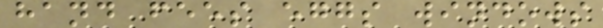hand fees eggs windows
